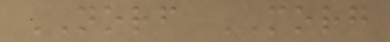NORF MORG
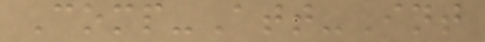Comp-Att-Int
